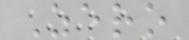Zero
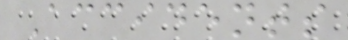Accidents
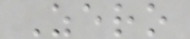Zero
